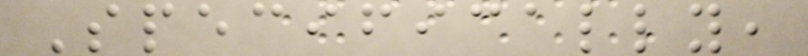Specifically,
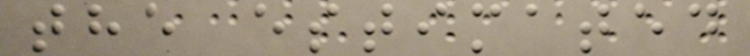the estimated
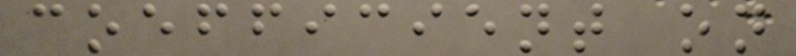coefficient on
